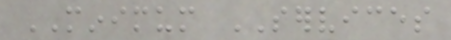MINIMUM SERVICES
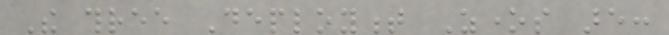The three Deployment Zones are:
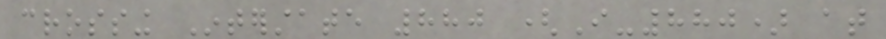crossing Interstate 880 (I-880) at
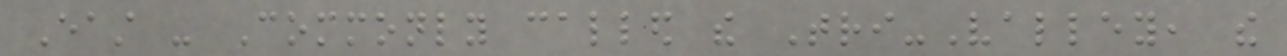East - Commonly called the Tri-Valley, the
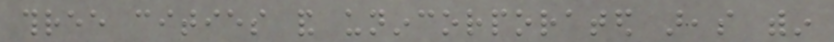three cities and unincorporated areas within
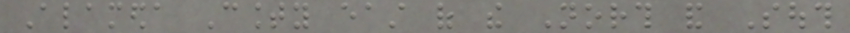Alameda County east of the North and South
